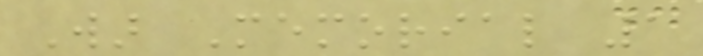War Memorial 1
